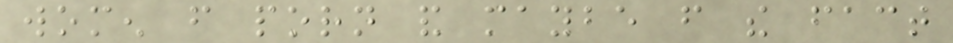women from porn and maybe from the fact
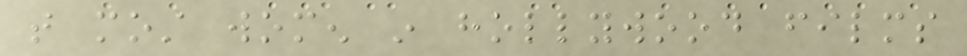that most women in hollywood films
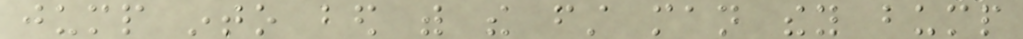jump into bed with the first man they bump
